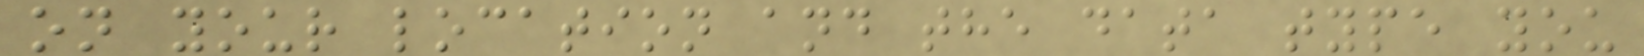on your location and the data type you
